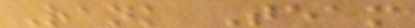Rank Team
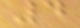4
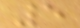5
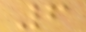6
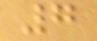7
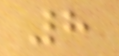8
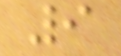9
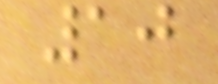10
